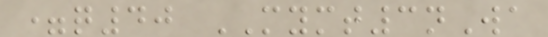=q40 MYMT3nWa
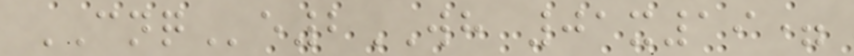CNQe2WH 01x19=
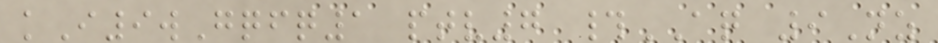kI9wGqfq1 ptv7 #AQ 9Nz
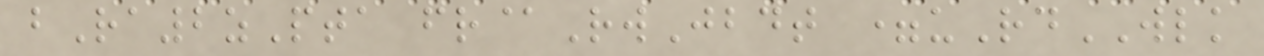bRa2zPta fr@RwJbdt =uRdWLK
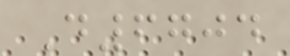D6704
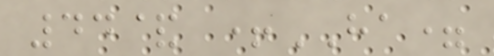44& +HA=
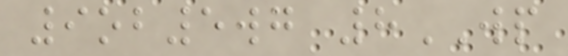9ob5wg 8WP
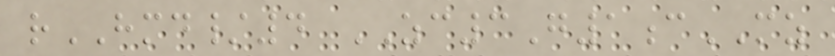rHMD/4 ZC3G1cMZ
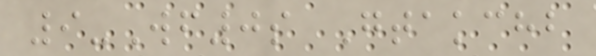9-Wf0s Gtakchb
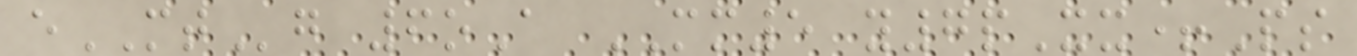eMTg 6oA MM5 y7pXx+Ps
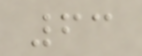63
